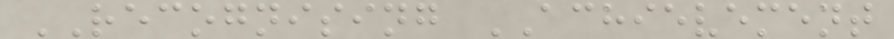RECOGNISING ACHIEVEMENT
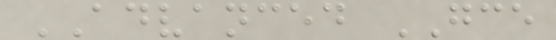ADVANCED GCE
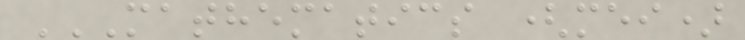MATHEMATICS (MEI)
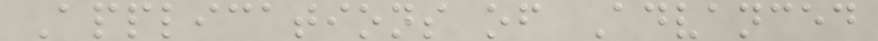Applications of Advanced
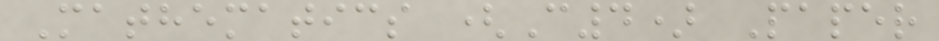Mathematics (C4) Paper
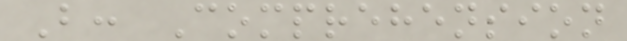B: Comprehension
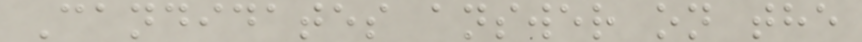Candidates answer on the
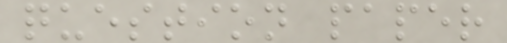question paper
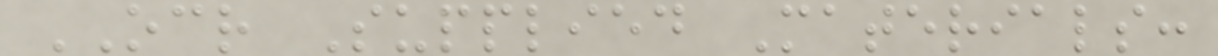OCR Supplied Materials:
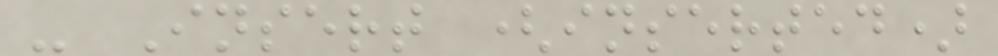- Insert (inserted)
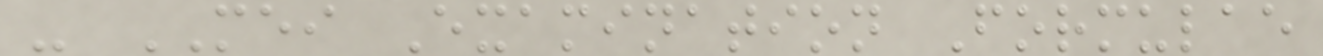- MEI Examination Formulae
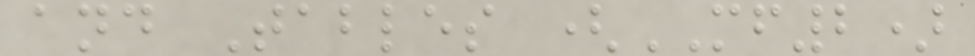and Tables (MF2)
